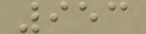953
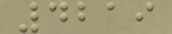4219
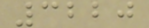3220
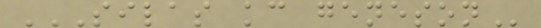SILAS KC GENESON
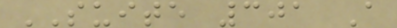SUITE 301 A
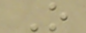O
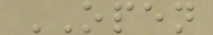OPEN
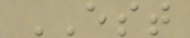EST
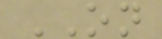ON
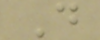D
